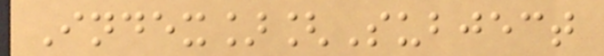Index][Subject
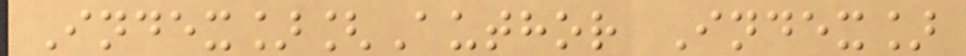Index][Author Index]
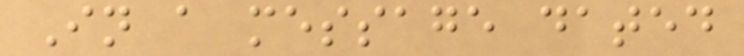In a message dated
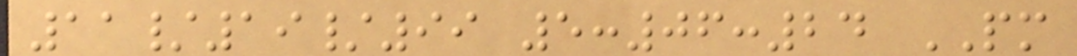11/19/99 5:06:24 PM
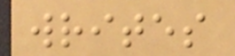writes
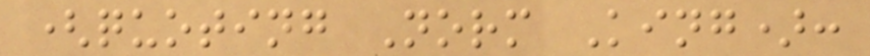(quoting Norm King):
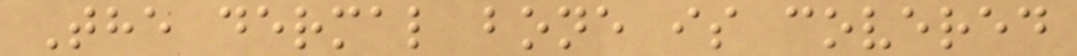The dermal bone is covered
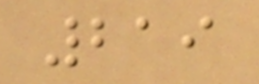219
